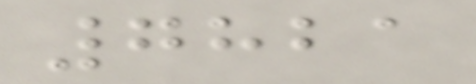7821
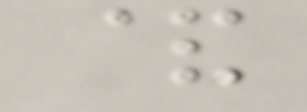&
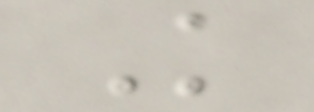K
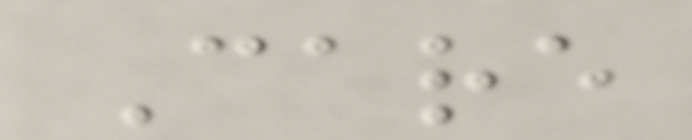Care
